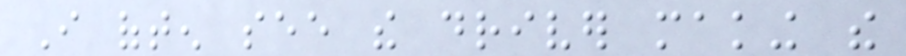I often see the driver making the
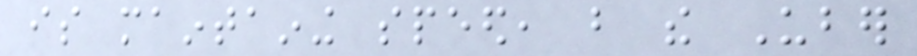is maintaining speed, but the Uber
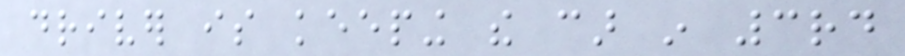driver is keeping the car in 3rd
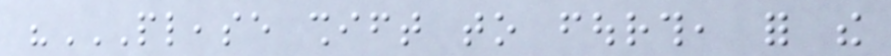"PLEASE SHIFT TO FOURTH, FOR THE
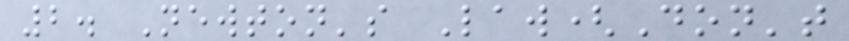2. Newton's Law(Don't
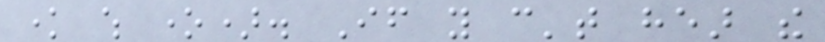know which one). If you can't hear the
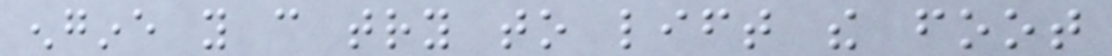engine you can try to lift the foot
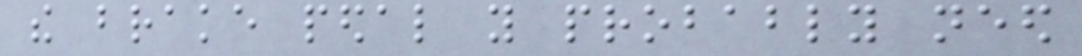the brake pedal you probably need
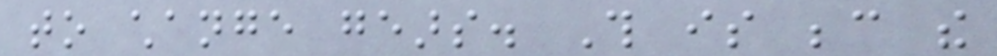to change gears. This is because the
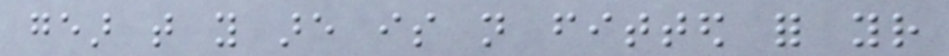gear that you are is not fitted for your
